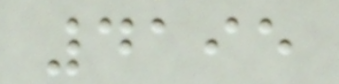4195
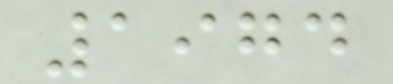1974
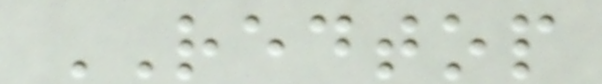REDTOP
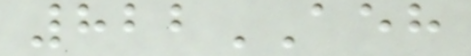822AEH
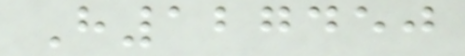H127450
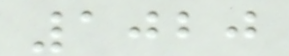1020
